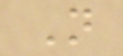N
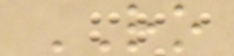RO
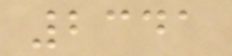2341
